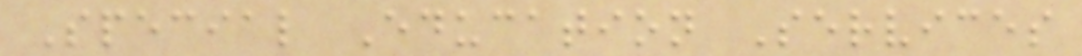Special Education Services
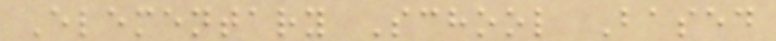Elementary School Based
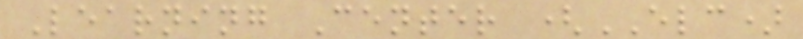Learning Center (ELC)
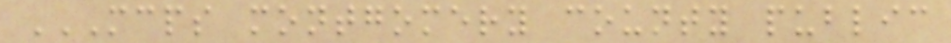MCPS MONTGOMERY COUNTY PUBLIC
